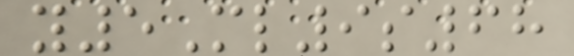y5Ml9s68
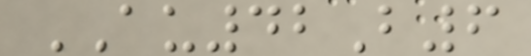AU42B6
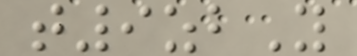t9zbY
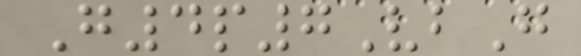G4p7VbG
